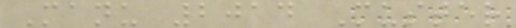Manu 2014 Muster
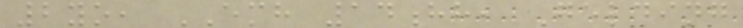2yo, EMH 14hh, Gelding
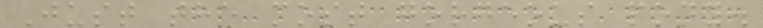Just the most gorgeous pony.
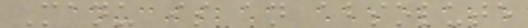Manu is an absolute
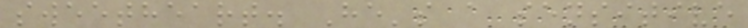sweetheart. He's a sensitive
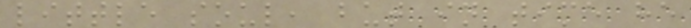little soul, but in time he
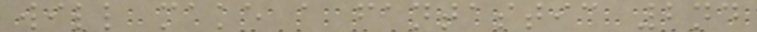will make a fantastic 2nd
